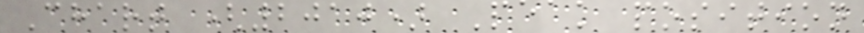Chart (2010) Peak position
